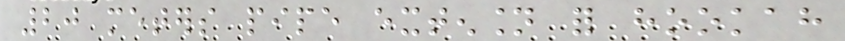20 meters pipe extension for hookah
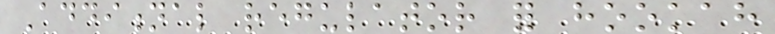Additional regulator for hookah
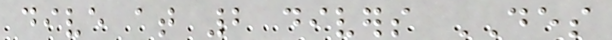dive at 2 divers DES
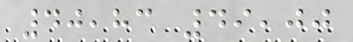40,83 49,00
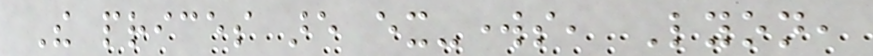The prices are ex-works, Lyon,
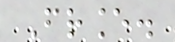France.
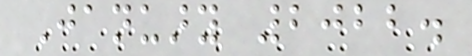January 2022.
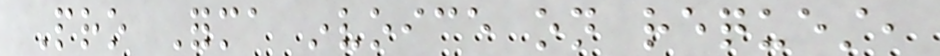Pro Forma invoice on request,
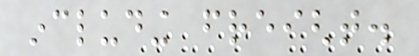including freight.
